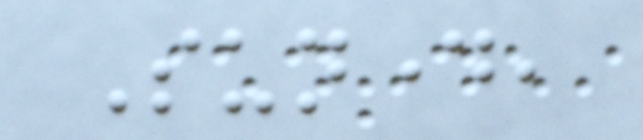Sunday,
